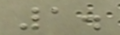1.
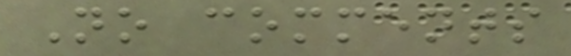No comments
